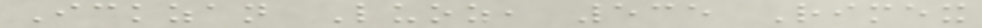Ickzan Luoz, 535 Rimex
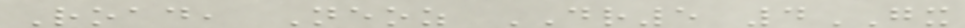Road, Neoz DR5 4GX
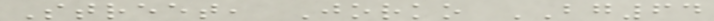Street, Jorko BG64
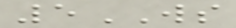5WS
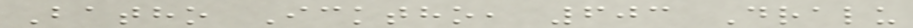Batho Icktho, 603 Dralu
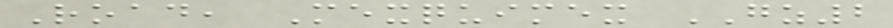Road, Mexquimex GZ2
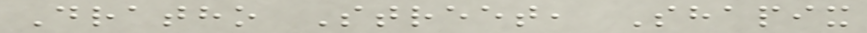Dratho Street, Shapix
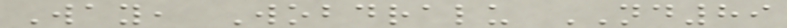Way, Wobdralu ND89
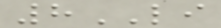8LI
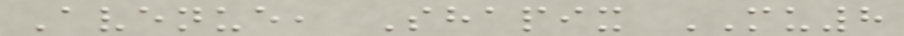Avenue, Shapix MU8
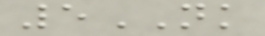5NK
